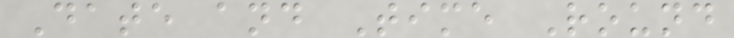Date and Time Round
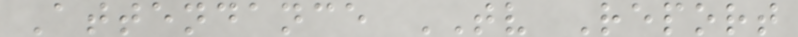Attendance TV Report
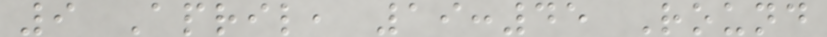9 April, 19:45 Round
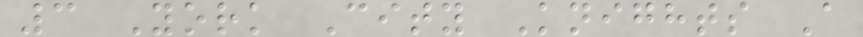3 York City Knights A
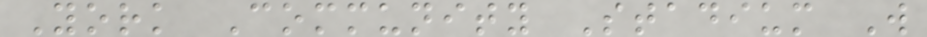York Community Stadium W
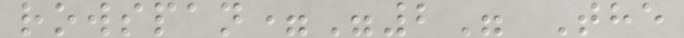rowspan="2" The
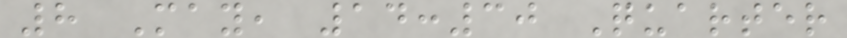8 May, 14:30 Quarter
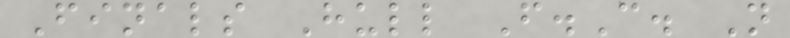Finals Hull F.C. N
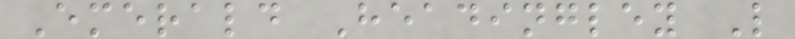Emerald Headingley L
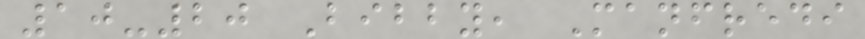10-20 Bibby, Manfredi
